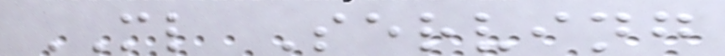ML Serving
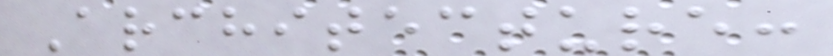Architecture:
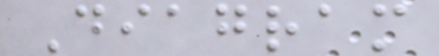Diagram
